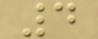4
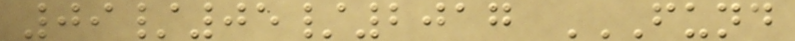09/05/2017 FUND
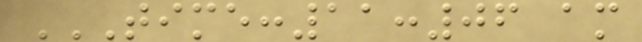TIME:11:06 AM
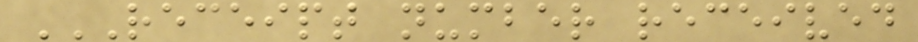RECEIPT NUMBER RECEIVED
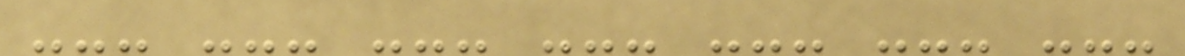--- --- --- --- --- --- ---
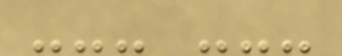--- ---
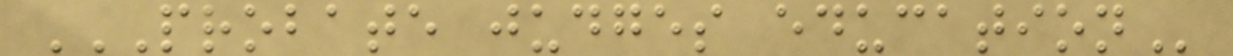PROBATE JUDGES EDUCATION
